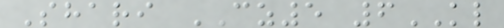Shari CZ5 6KL
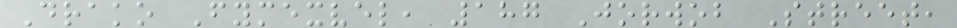Drako Fymexvel, 187 Jorwob Street,
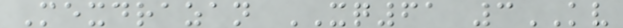Mexdrazan XQ61 3KV
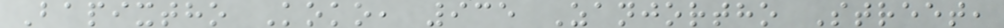Bapixtho Koko, 935 Zanjortho Street,
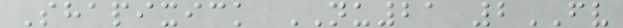Shapixick NU21 2FV
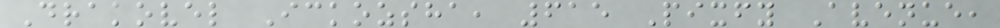Drakovel Ickozsha, 615 Pixfy Avenue,
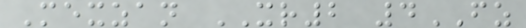Mexzan XR2 4FZ
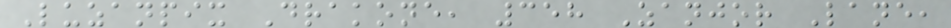Luzanpix Drakone, 358 Zanjor Lane,
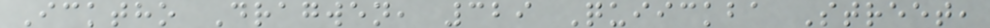Icktho Dragwen, 329 Quiickba Street,
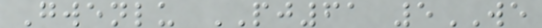Gwenlu PJ61 5WE
